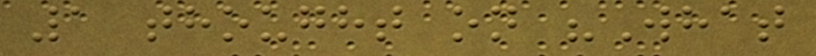1 thought on "What
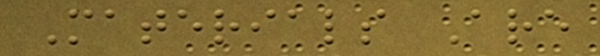Materials Are
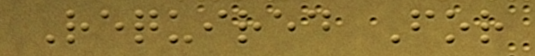Required For
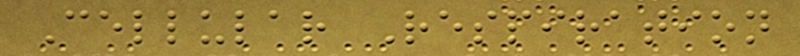Cellular Respiration
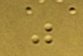"
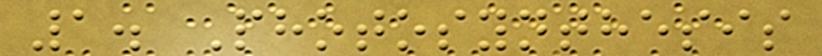1. Photosynthesis
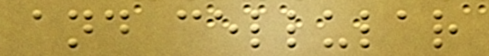and cellular
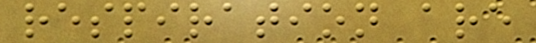respiration are
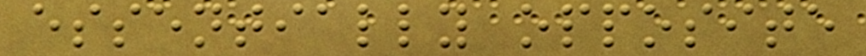essentially opposite
